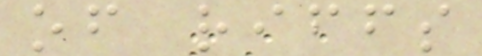of riffs
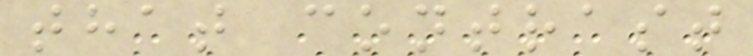that contrast
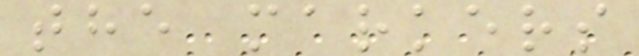the markers
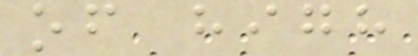of high
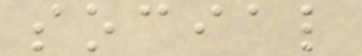social
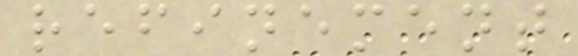refinement
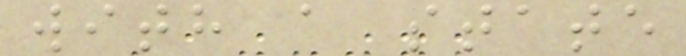with a state
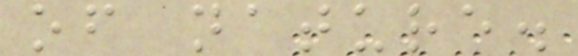of nature.
